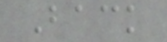Back
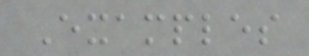Examples
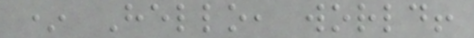* Hello, world!
